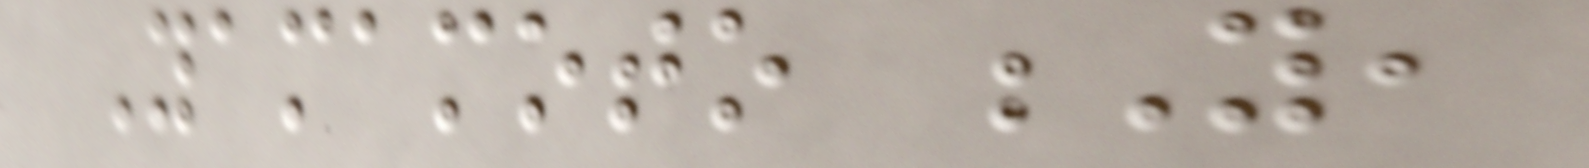Yamamoto Y,
